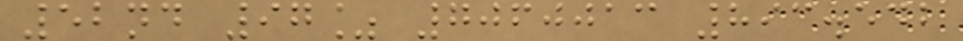52nd 97% 7060013 893.542
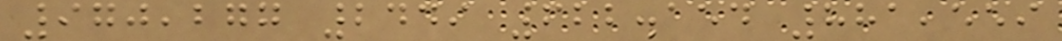970,277 2449 622.154 881,559
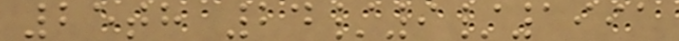25th 24/9/1991
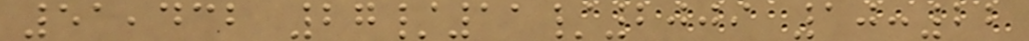51,432 27/11/2009 10:22
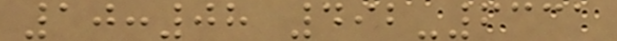10:08 492-6331
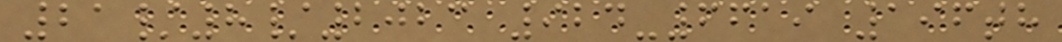21/8/2023 924-6619 196th
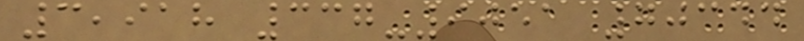3,918 337-9051 70344
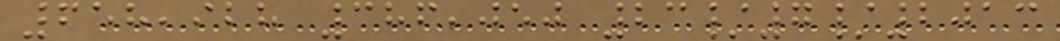658,928 386,050 23/7/2013
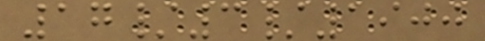17/3/1900
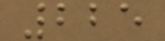225
